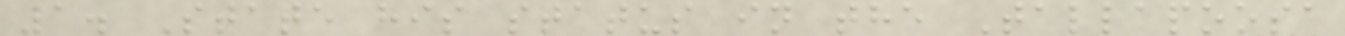1. State his status in the Tallapoosa
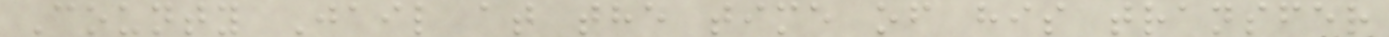County Jail at the time of his transfer
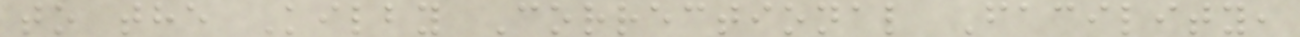to the Kilby Correctional Facility,
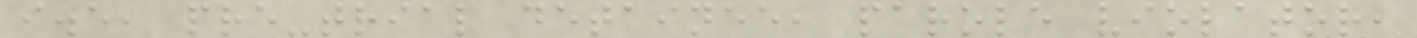i.e, pre-trial detainee, parole violator,
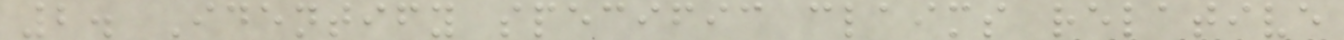2. Identify specific claims relative
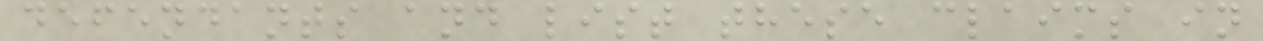defendants and list these claims in
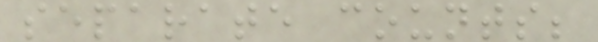separate counts;
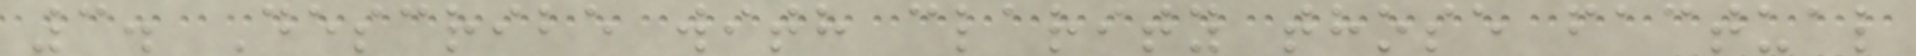3. Describe with clarity those factual
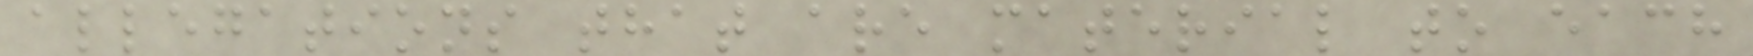allegations that are material to each
